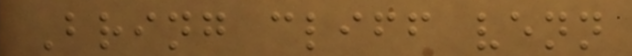Bring cliff venn
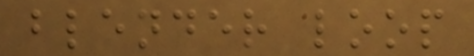blender loop
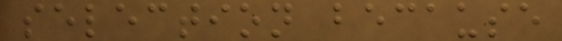selection because
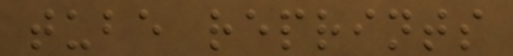tube reprints
